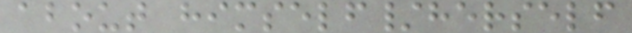about himself/herself
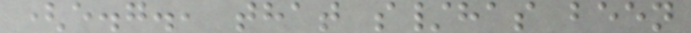(e.g., that s/has been
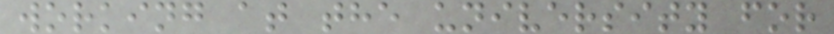working at the university for
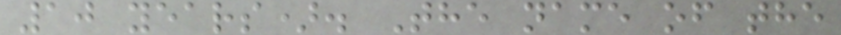10 years). The name of the
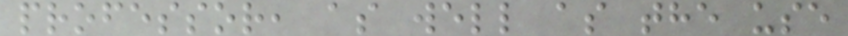professor, as well as the use
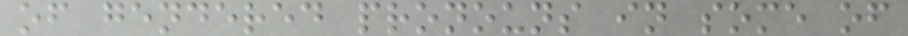of gendered pronouns in some of
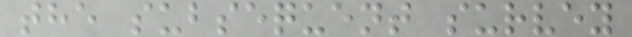the subsequent survey
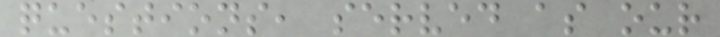questions, served as our
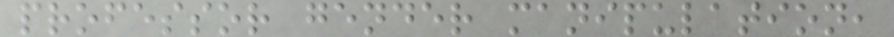professor gender manipulation,
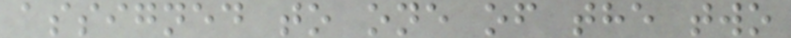assigned to one of the two
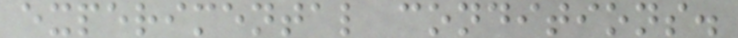experimental conditions.
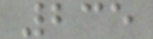235
